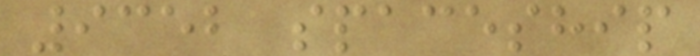9352 spaceship
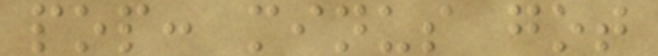pop: minus got
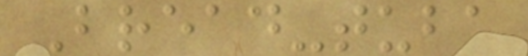Bread-tuba
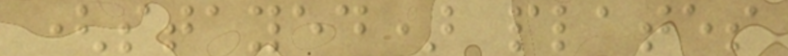(stayed) plates
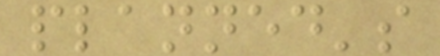planned's
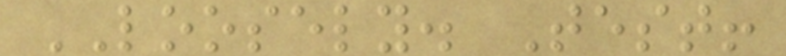LOOSELY. Test!
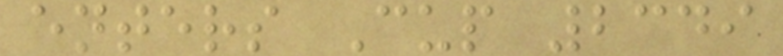enters Cup 2349
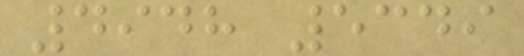4948 5349
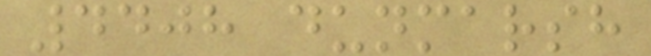4408 dunmarsh
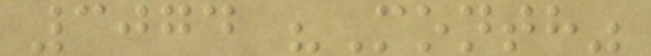3074 "Month"
